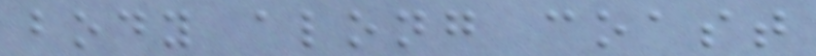body along coast
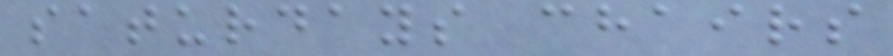saturdays chairs
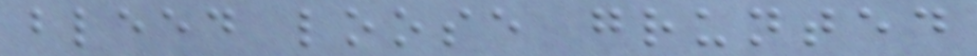bleed loose grunted
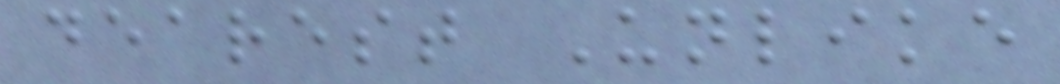dearest Unlike
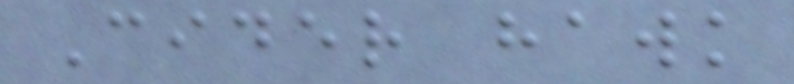Cider hawk
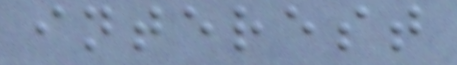interest
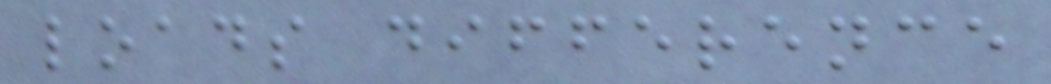loads difference
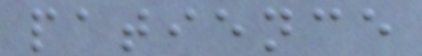patience
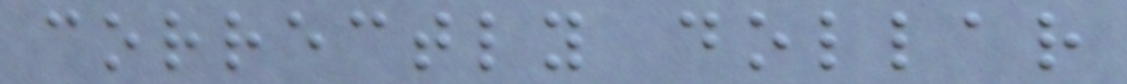correctly dollar
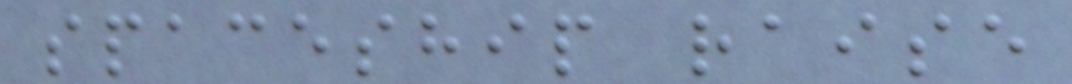spaceship raise
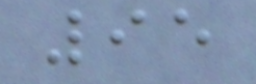95
